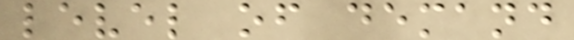level of demand
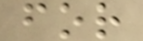for
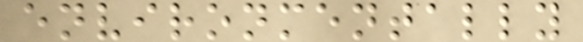environmentally
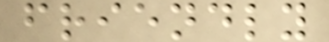friendly
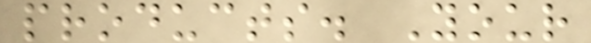products. Your
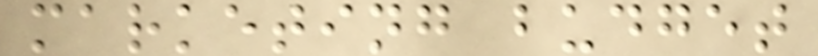marketing budget
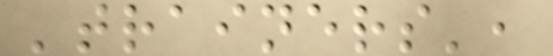'trainers',
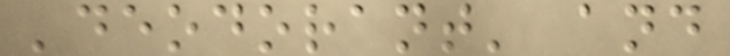'deodorant' and
